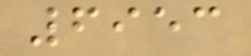6953
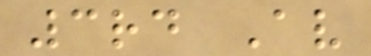3rd Av
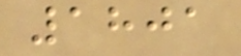1801
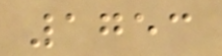1753
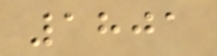1801
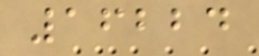16224
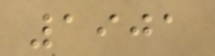1901
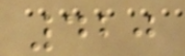420
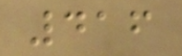416
